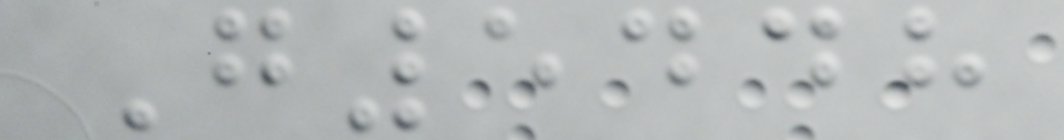G5448
